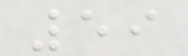59
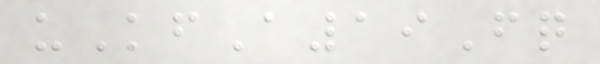uKfA19Fq
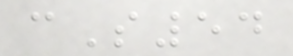cS54
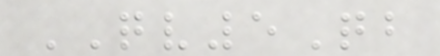QV5Qb
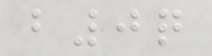b0q
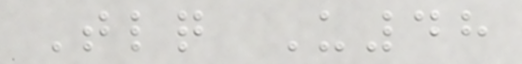Tlq U48
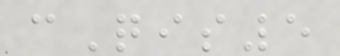cQis5
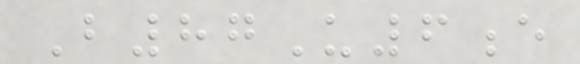B87U6e
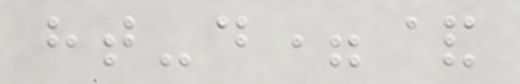ht-d=&
